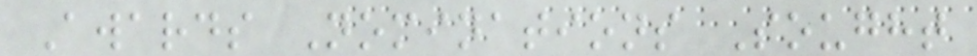Awards Nominations Sought
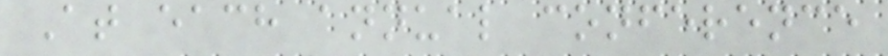At each annual conference
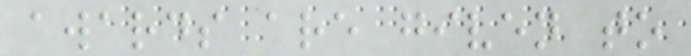awards are given to
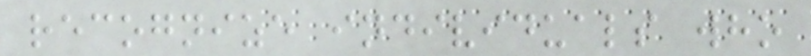recognize individuals who
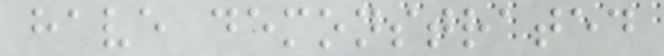have demonstrated
